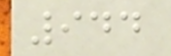944
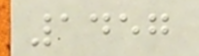1457
